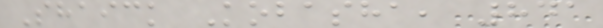Shaick Kobasha, 841
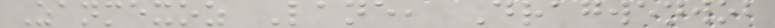Zanmexoz Lane, Dragwenwob
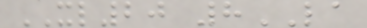XL20 8LA
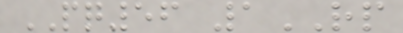PQ56 1RP
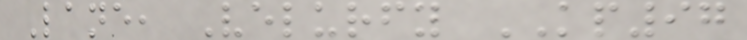Lane, Velurfy KP97
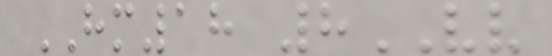HM18 8VV
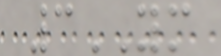3YM
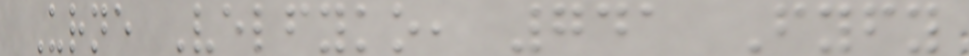Urne Velfyko, 741 Fyfy
